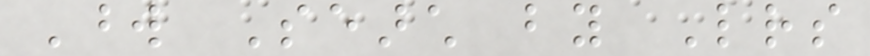Word Search by Letters
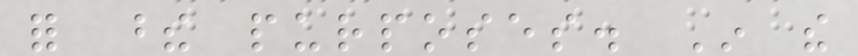for these purposes. In the
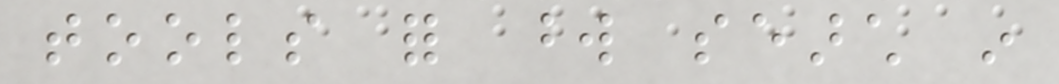tools for word search in
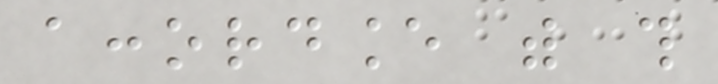accordance with this
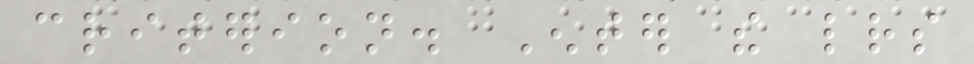criterion. Enter the letters
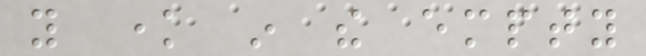you know in the empty
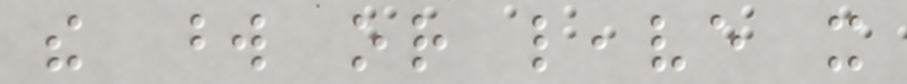the word or leave it
